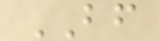BF
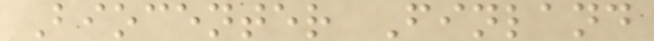Biocenter Finland
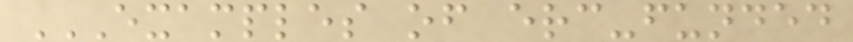EXAMPLES OF ERC-FUNDED
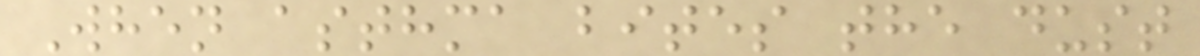When asthma bites the dust
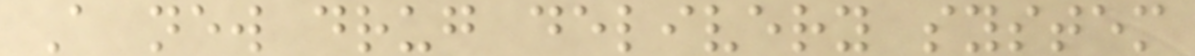A new drug delivery system
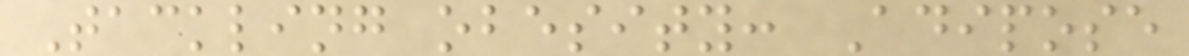Tackling obesity: Adipose
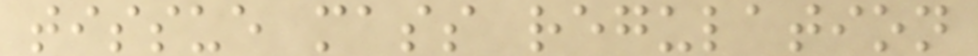tissue mass regulation
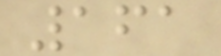161
